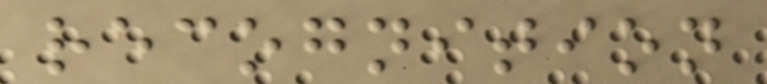recognition
